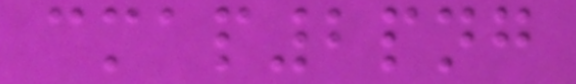cmap2png
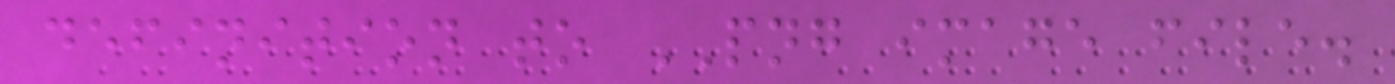definition to PNG image file.
